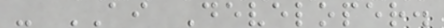- AI Developer.
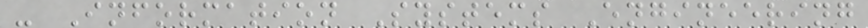- Information Systems Engineering
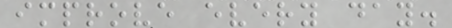improve every day.
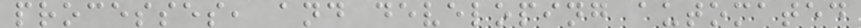processes, and developing automated
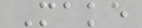Make
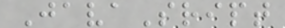JavaSript
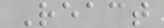React
